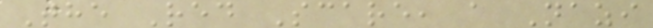The Red Scare, a Nazi
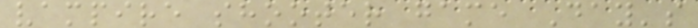vampire shooter game Day's
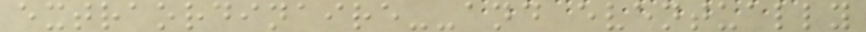extraordinaire--and eventually
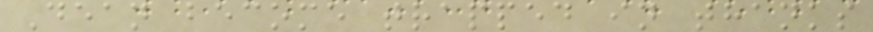Dean become trapped in thanks
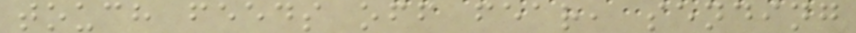touch feeds off fear, sending
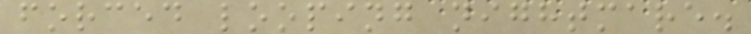forced looping nightmare.
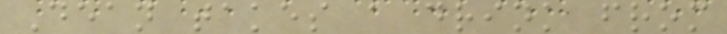Dean takes a drink from
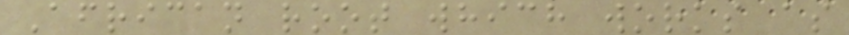African root which works as
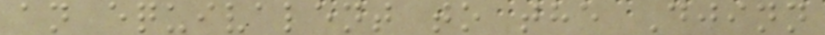an equivalent to the Djinn
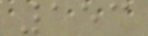153
